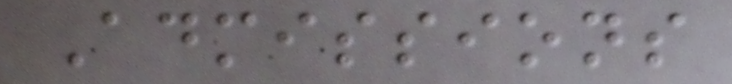Admissions
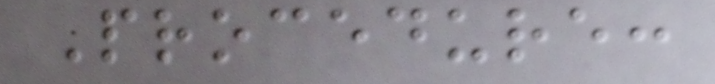Procedure:
